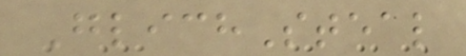GlichSteal
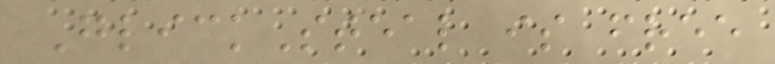GlickSteal is free
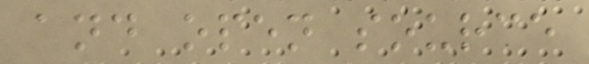and open source
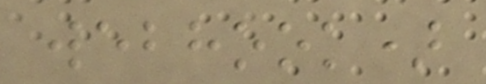webhook)
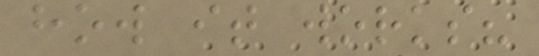how it works?
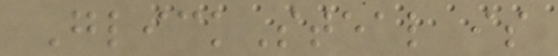GlickSteal is
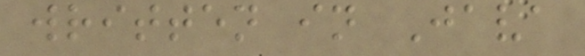written in Java
